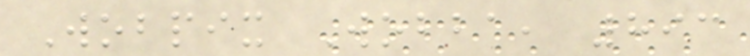Wobpix Wobba, 893
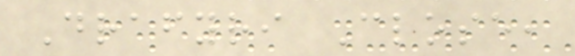Drafyri Close,
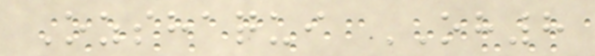Ozshaqui OH8
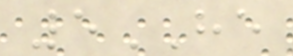5HE
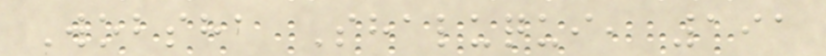Wobsha Shaluqui, 191
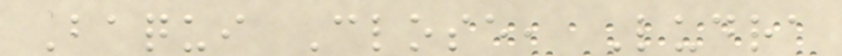Baqui Close, Ludra
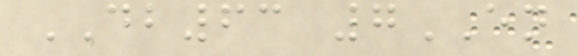DB63 7EN
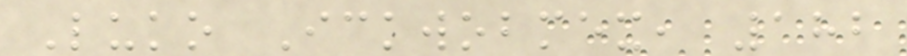Luko Ickwobmex, 182
